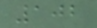102
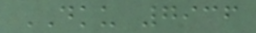DKU 7936
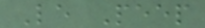Le Peep
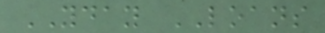YDAY LOANS
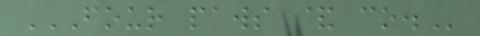FOUR PAWS & CO.
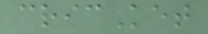cricKet
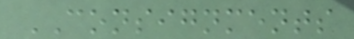CONSIGNMENTS
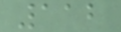112
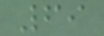69
